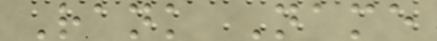Rank Name
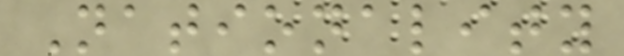Nationality
